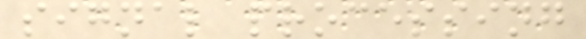signal processing
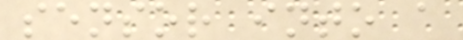sensor into a
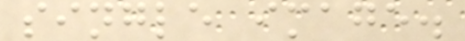single image.
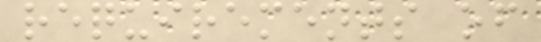requirements of
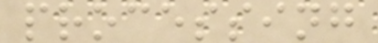processing
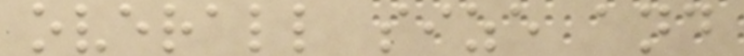overall size and
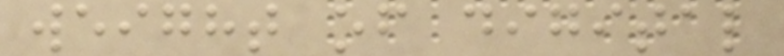weight of digital
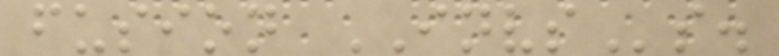fusion INVSs.
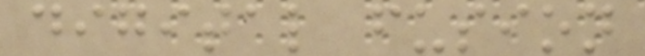digital fusion
